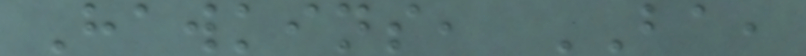Hawkins, BA,
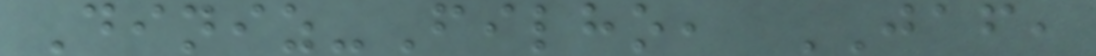Diniz-Filho, JAF,
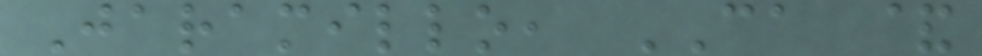Jaramillo, CA &
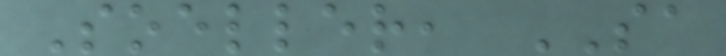Soeller, SA
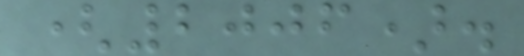(2006).
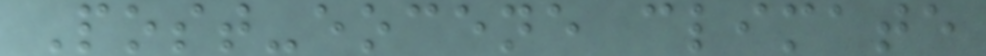Post-eocene climate
